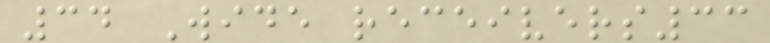34 Wide receivers33
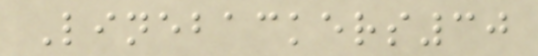Linebackers30
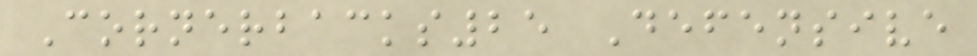Cornerbacks25 Defensive
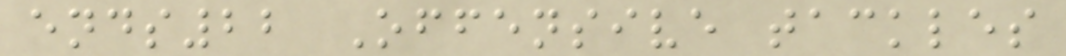ends22 Offensive tackles
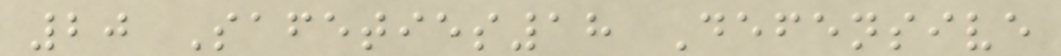20 Safeties18 Defensive
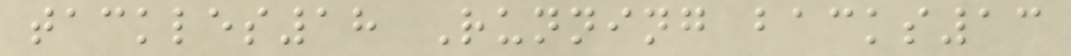tackles18 Running backs13
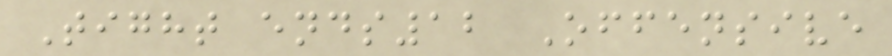Tight ends12 Offensive
